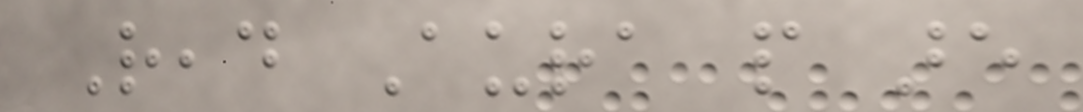Read Aura people are
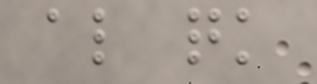also quick
